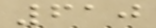610
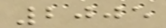2005
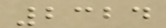2324
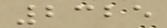2325
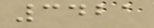3421
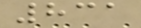831
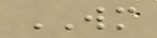WM
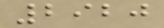2920
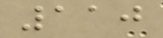110
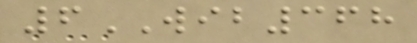6WIB368
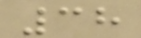38
